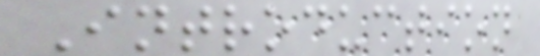Introduction
